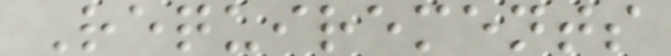Requirements
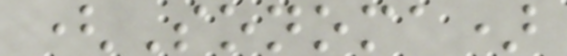(Sonoma)
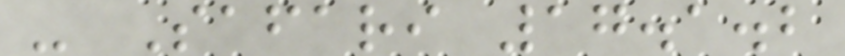- Safari 17.1.2
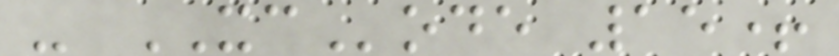- XCode 15+
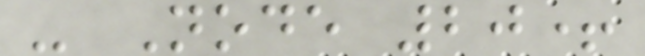- Node 20+
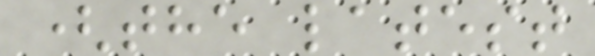(the latest
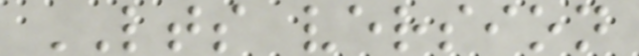LTS version
